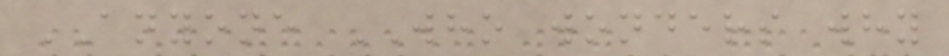ANYONE WHO wonders why
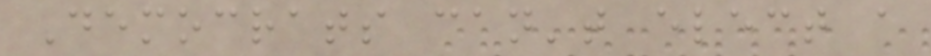Democrats can't elect a
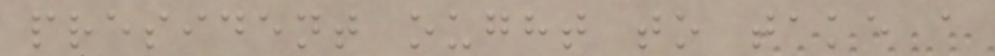president ought to take a
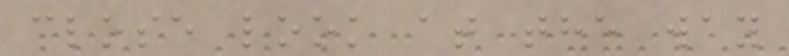close look at the way
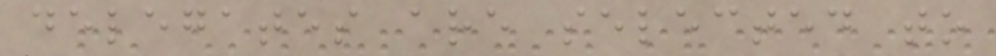delegates are selected to
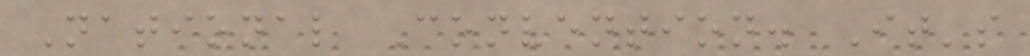National Convention. It's
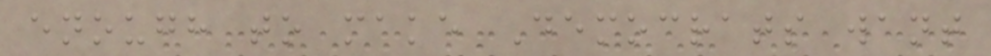enough to make Democrats want
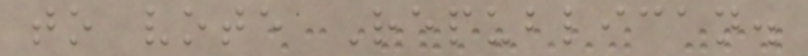to vote Republican.
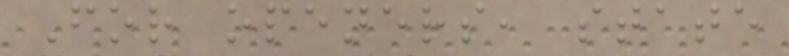For openers, state
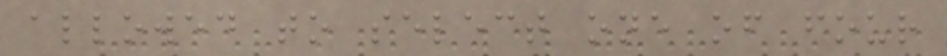allowed to select one of four
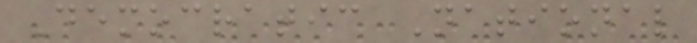Democratic National
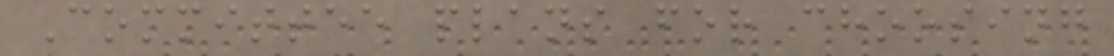Committee plans for choosing
